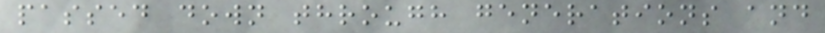passed down through generations and
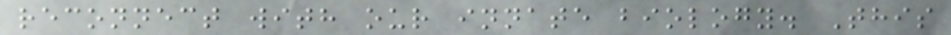reconnect with our innate biology. This
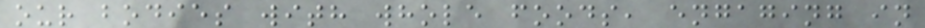our bodies with whole foods, engaging in
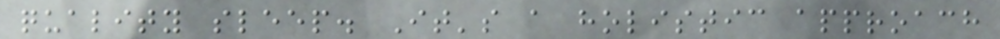quality sleep. It's a holistic approach
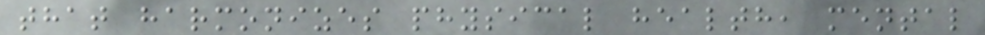that harmonizes physical health, mental
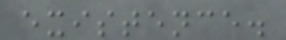existence.
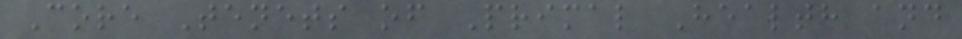Core Tenets of Primal Health and
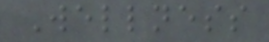Wellness
